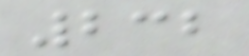232
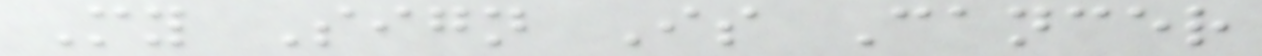My Sign Is Cancer
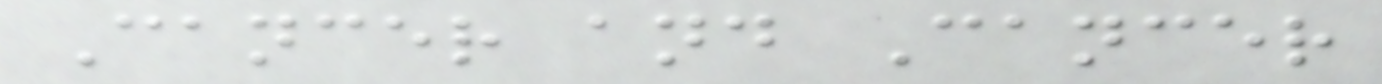Cancer and Cancer
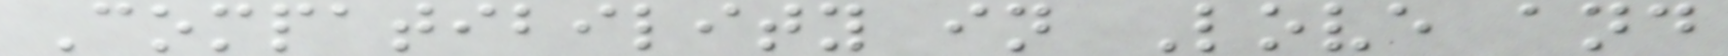Compatibility in Love and
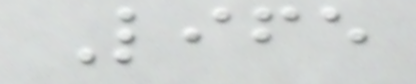Life
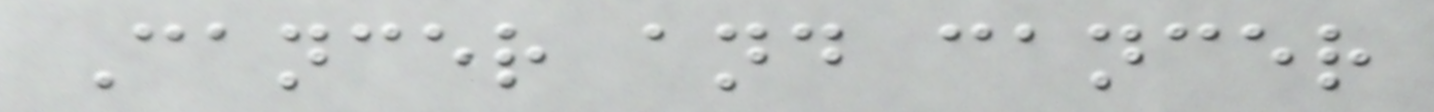Cancer and cancer
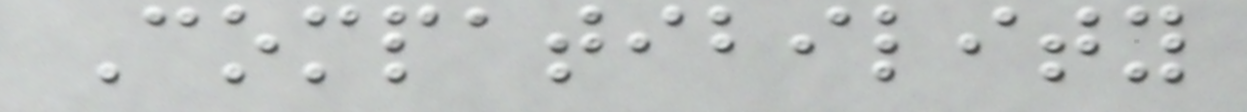Compatibility
